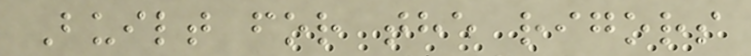Built for the rigors
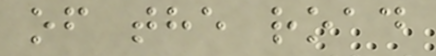of the road
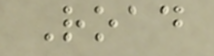Road
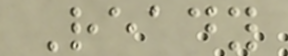Ready
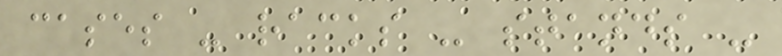cases - racks - stands -
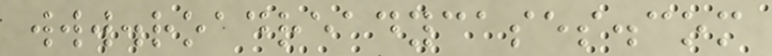www.roadreadycases.com
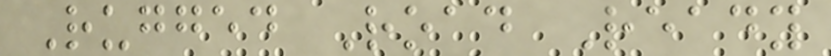Rugged Road Ready
